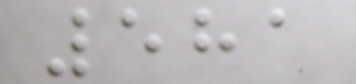581
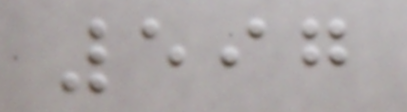597
